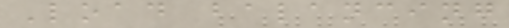Load balancing
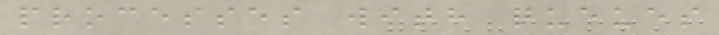processes with queues
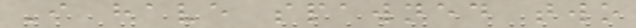I have spawned two
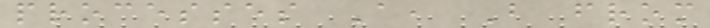processes A, B from
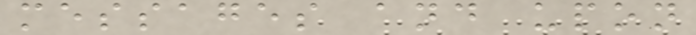messages and upon
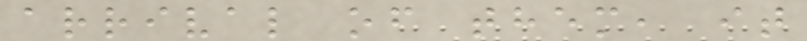arrival of them, it
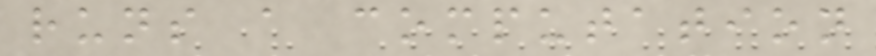runs a computation
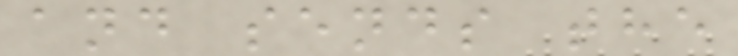and sends the
